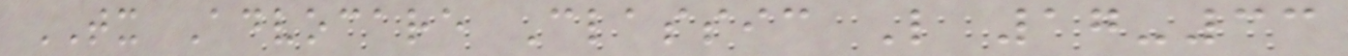TX Advocare Classic L 17-33
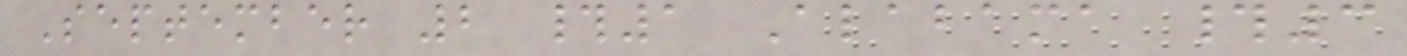September 2 #1 Alabama #3
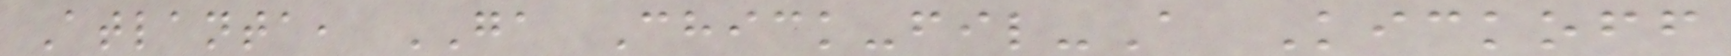Atlanta, GA Chick-fil-A Kickoff
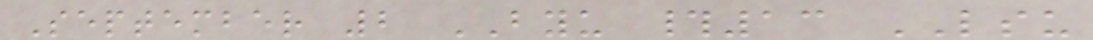September 2 BYU #13 LSU
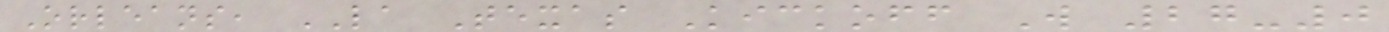Orleans, LA Texas Kickoff W 27-0
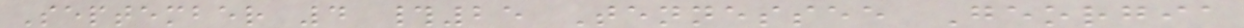September 4 #25 Tennessee Georgia
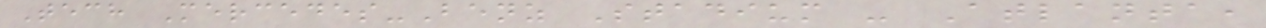Tech Mercedes-Benz Stadium - Atlanta,
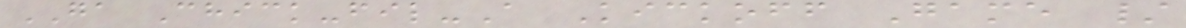GA Chick-fil-A Kickoff Game /
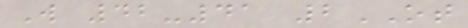W 42-41 2OT
